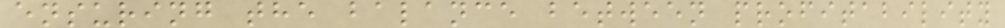ensuring the balance between profitability
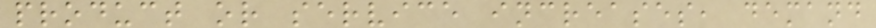product or service increases, demand
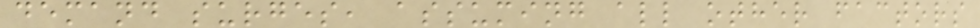demand surges, assuming all other factors
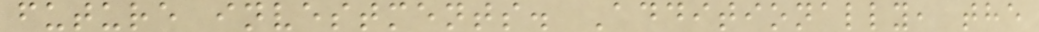future investments. Additionally, the
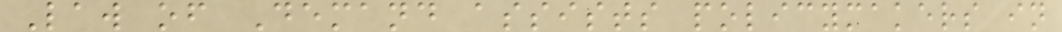Law of Demand assists policymakers in
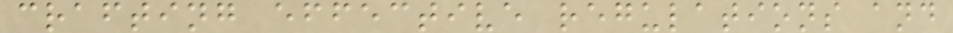crafting effective regulations and
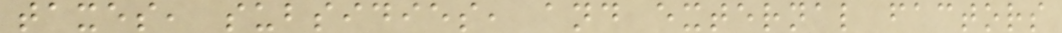taxes, subsidies, and external factors
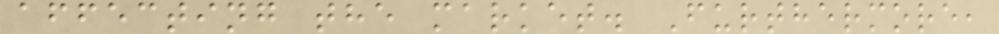affecting the market. Furthermore,
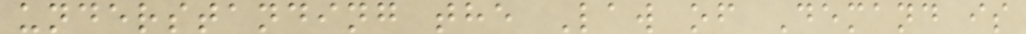understanding the Law of Demand is
